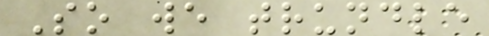So we trundle
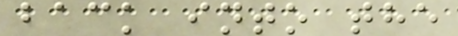back into the
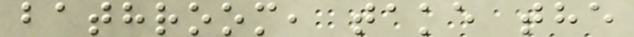bathroom, take the
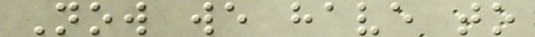Now we have to
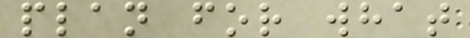plan for what
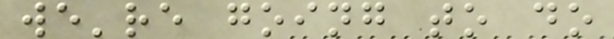we're going to do
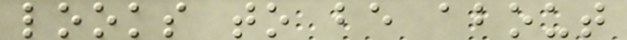looks to be about
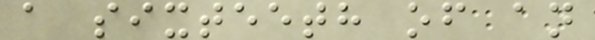a sixteeth of an
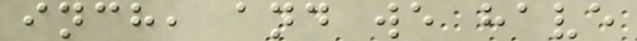inch, and we have
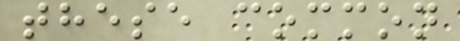these common
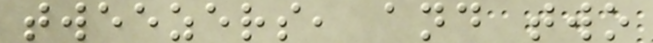tweezers, and two
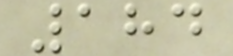184
